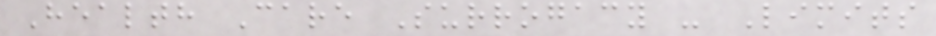Health Care Surrogacy - Limits
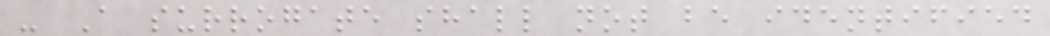- A surrogate shall not be identified
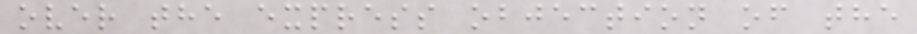over the express objection of the
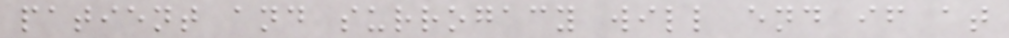patient and surrogacy will end if at
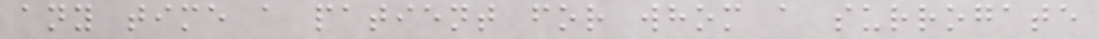any time a patient for whom a surrogate
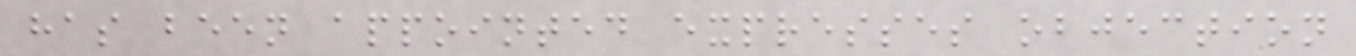has been appointed expresses objection
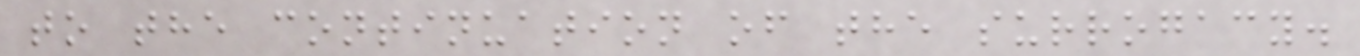to the continuation of the surrogacy.
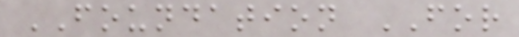FOUNDATION FOR
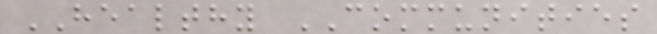HEALTHY COMMUNITIES
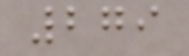279
